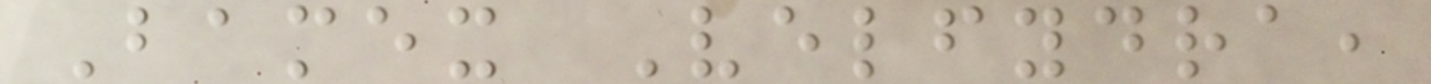Bamex Velfydra,
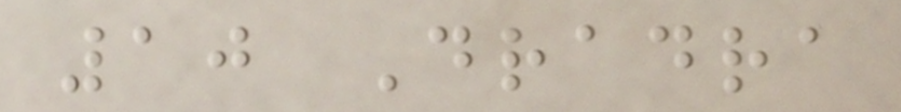10 Dradra
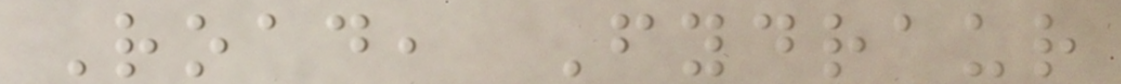Road, Fydraur
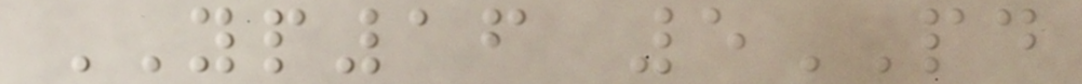YP16 5PD
